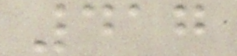417
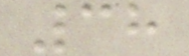38
